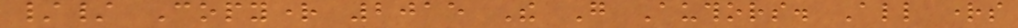// Copyright 2015 The Go Authors. All rights
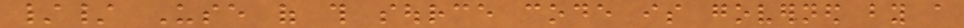// Use of this source code is governed by a
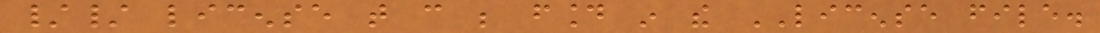// license that can be found in the LICENSE file.
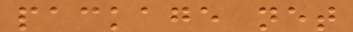package net
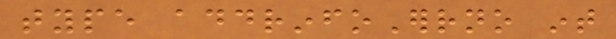type addrinfoErrno int
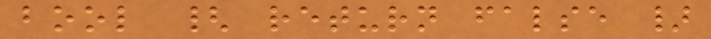bool { return false }
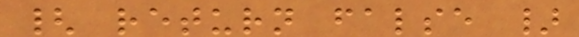{ return false }
